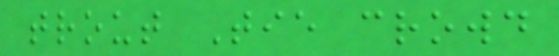trout Tie crowd
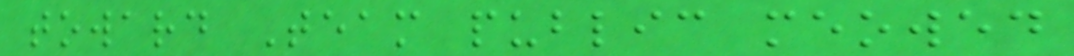toward Team public meowed
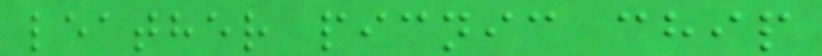leather picnic chip
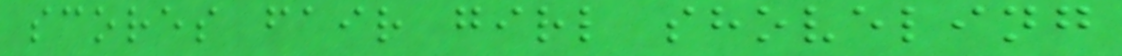scores fair girl shoveling
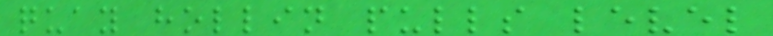quay hollin pulls level
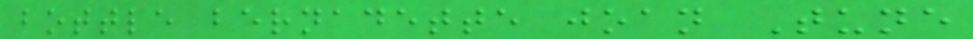bottle bernadette joan Tune
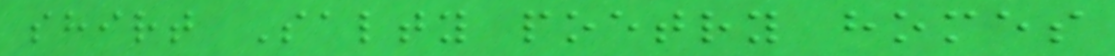shirt Salty poetry homes
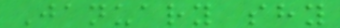January shy
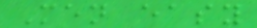Men easy
